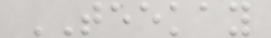TEEKAY
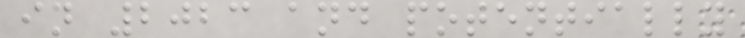in 2023 and potentially
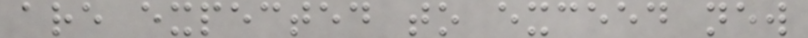are expected to exceed new
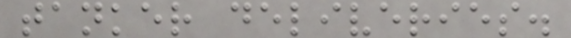tanker deliveries.
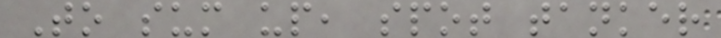To sum up, spot tanker
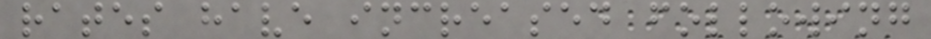rates have increased following
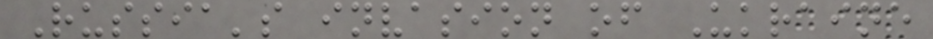Russia's invasion of Ukraine
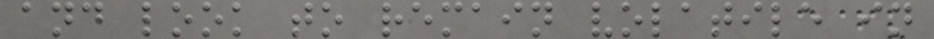and look to remain volatile in
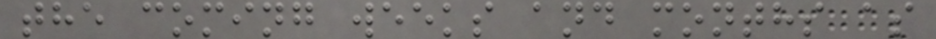the coming weeks and months as
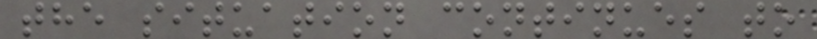the situation continues to
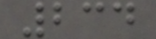234
